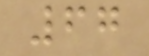67
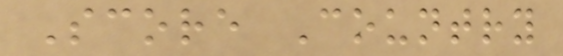Score Country
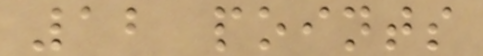12 points
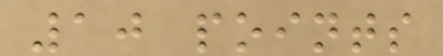10 points
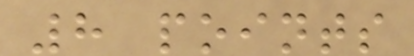8 points
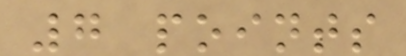7 points
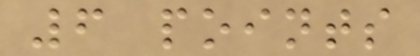6 points
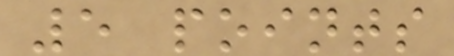5 points
